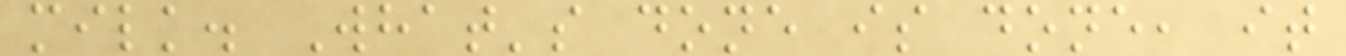milk. What's done is done, it
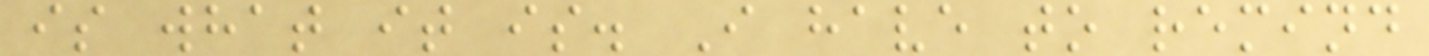is what it is. I have to remind
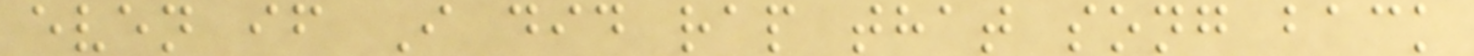even if I did rap that song back
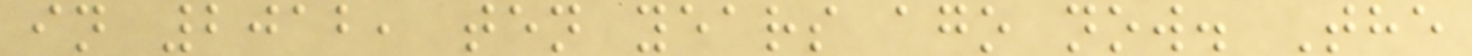in 2012, ten years ago now. The
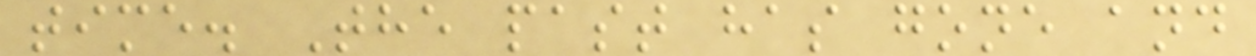time. The past has gone and
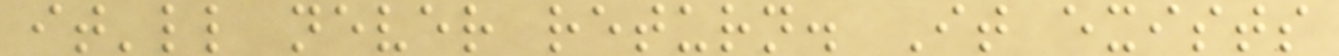it'll never return. It exists
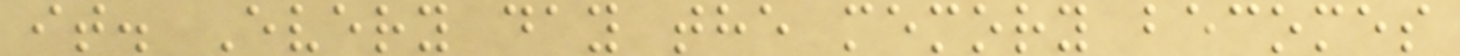it. Every day the memory becomes
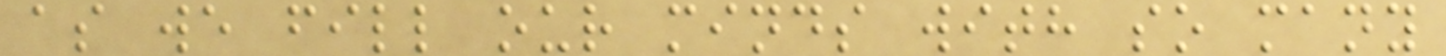as we fill our minds with so many
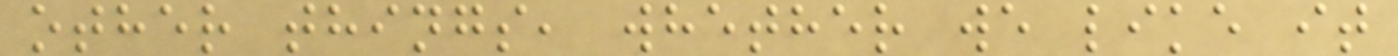other things, whether we like it
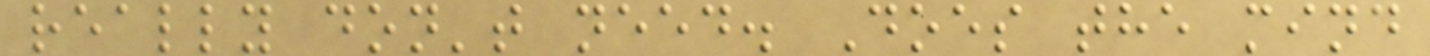really don't need. Does the mind
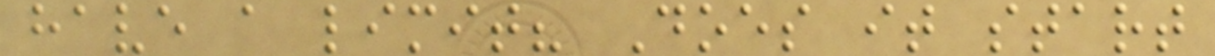have a limit? Does it start
